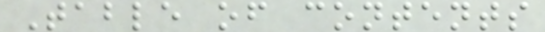Table of contents
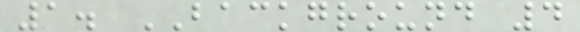1. BACKGROUND 4
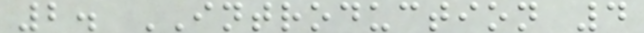2. INTRODUCTION 4
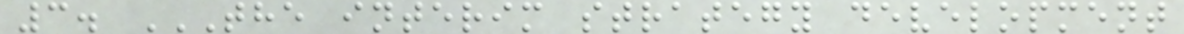3. THE INTERIM STRATEGY DEVELOPMENT
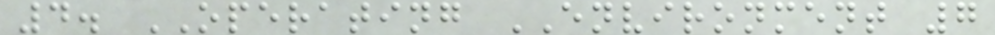4. OPERATING ENVIRONMENT 7
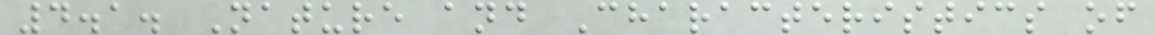4.1. Nature and Characteristics of
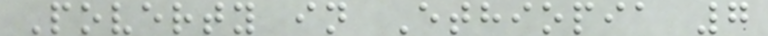Poverty in Ethiopia 7
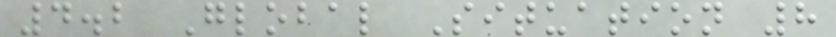4.2 Global Situation 8
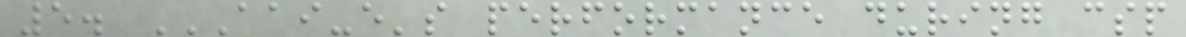5. AAI-E'S PERFORMANCE DURING CSP
